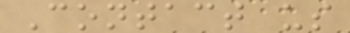Contact us
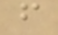f
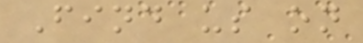Find us on
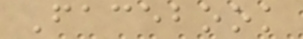Facebook
